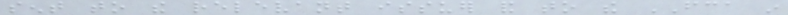sent to the relevant issuer and to the FCA in
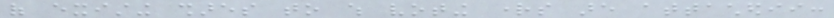of existing shares to which voting rights are attachedii:
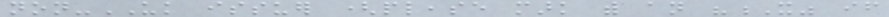non-UK issuer (please mark with an "X" if
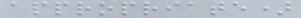appropriate)
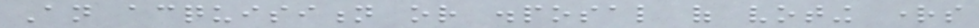An acquisition or disposal of voting rights
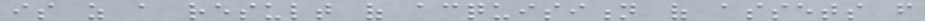is as a result of acquisition of assets from
